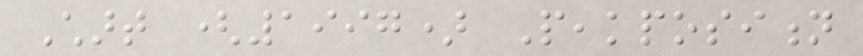Chart (1997) Peakposition
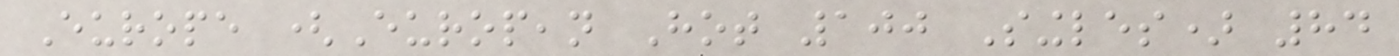Europe (European Hot 100 Singles) 84
